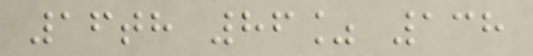16th 86% 138
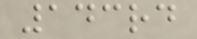143rd
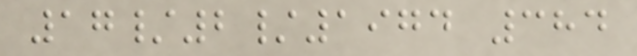17/2/1974 384
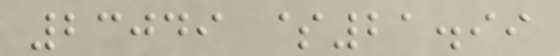23049 $21.99
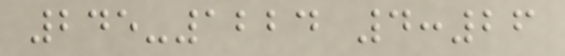245-1224 4:26
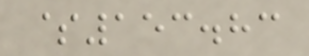$153.83
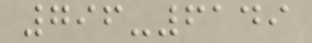796-6149
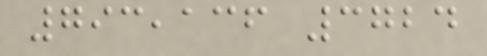793,136 3724
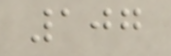107
